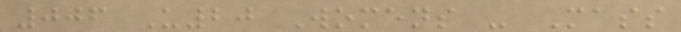006 U20 Womens - Mass
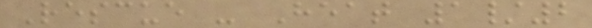Rescue - Heat 1/2
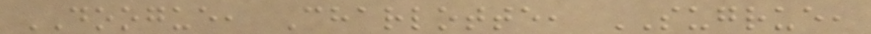DOOGUE, Charlotte, SUGRUE,
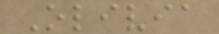Olivia
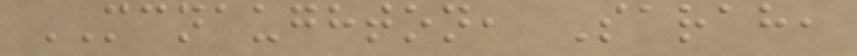MCNAUGHTON, Sarah,
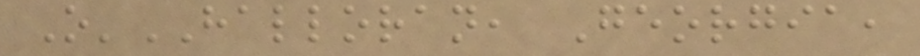O'HALLORAN, Georgia,
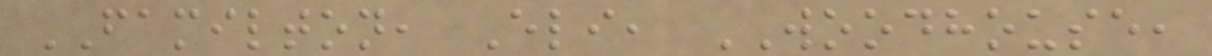FAMILTON, Eli, WOODHOUSE,
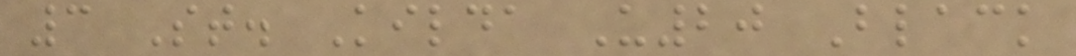3 St. Kilda U20 Black
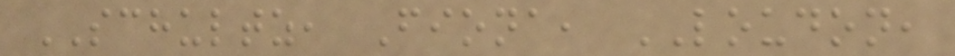SCHULTZ, Fiona, LOUDON,
